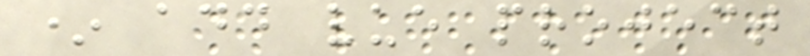* add vue project
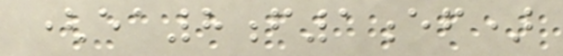(ea8f1ef)
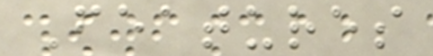Features
